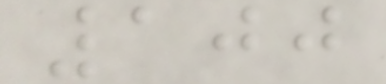100
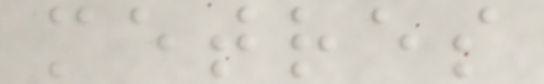metres
